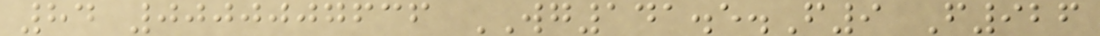84 0000007636 WG141.5.F9 F926
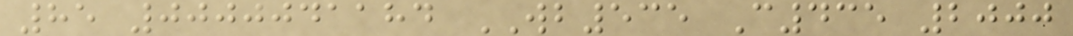85 0000041184 WB535 C435 2000
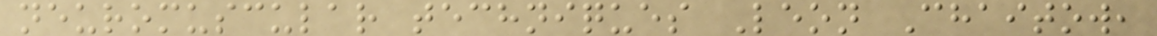neuromuscular techniques Leon Chaitow,
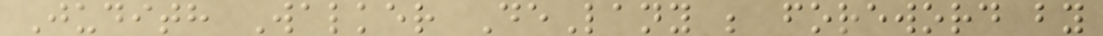Judith Walker DeLany ; foreword by
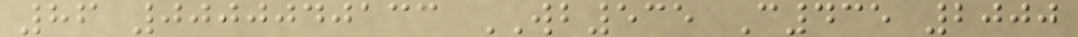86 0000040133 WB535 C435 2000
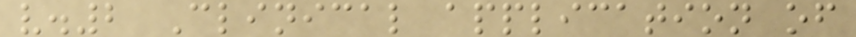v.2 Clinical application of
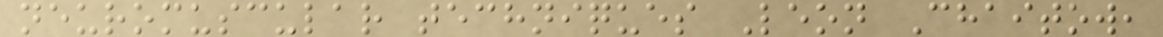neuromuscular techniques Leon Chaitow,
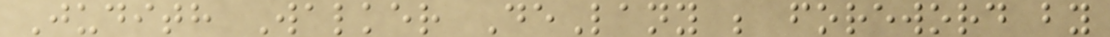Judith Walker DeLany ; foreword by
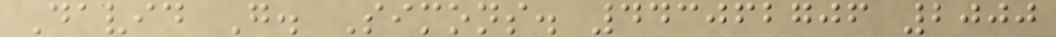David G. Simons. 443062706 2000
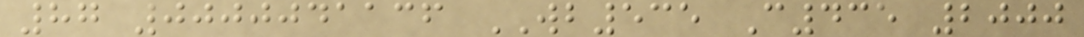87 0000041136 WB535 C435 2000
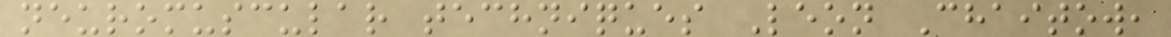neuromuscular techniques Leon Chaitow,
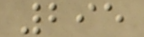295
